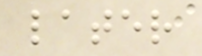later
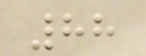88
